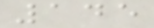145
